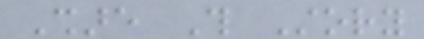Share This Story
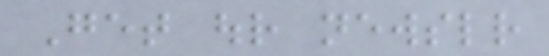Get our newsletter
